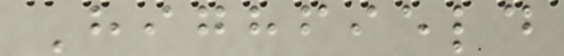Highfield
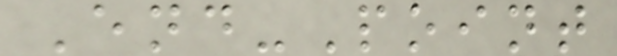End-Point
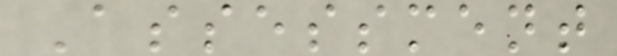Assessment
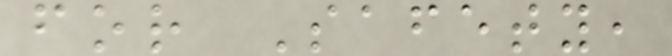for Safety,
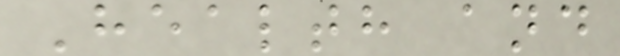Health and
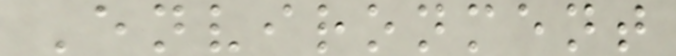Environment
